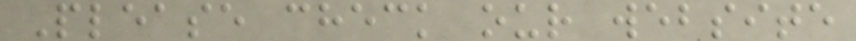Please check our website
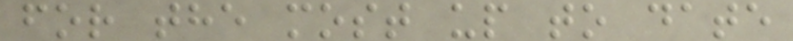for the most up to date
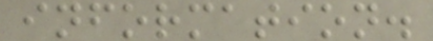information.
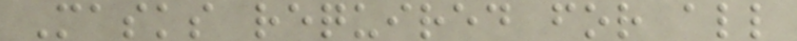Masks required for all
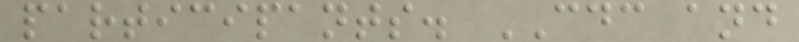participants. CDC and
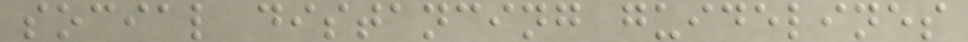social distancing guidelines
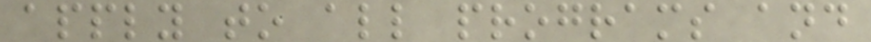apply to all programs and
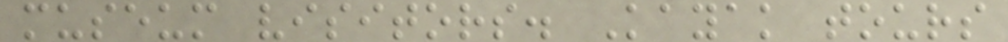museum visitors. Kayak tours
